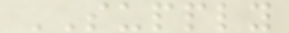SUPPLY
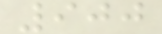900
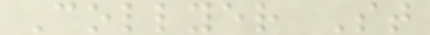Collyer St
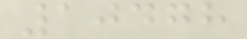10478
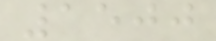1500
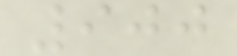900
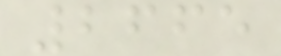2665
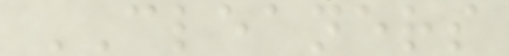CLEANERS
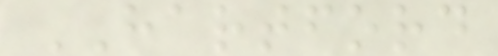HARTFORD
